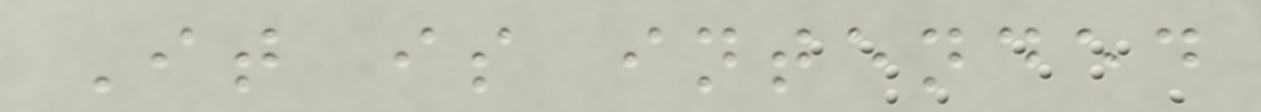It is intended
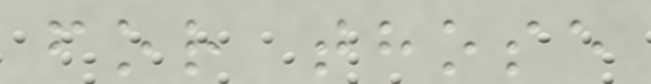for those
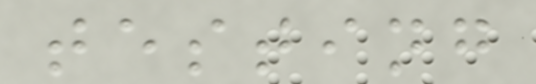testing
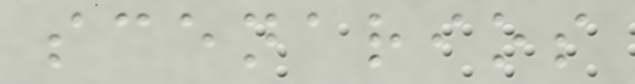scenarios
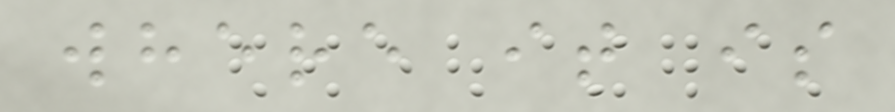where it is
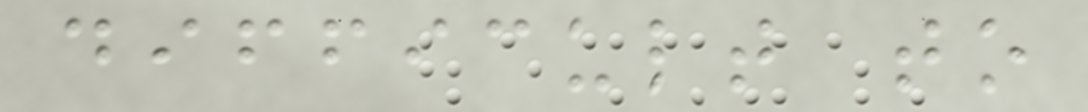difficult to
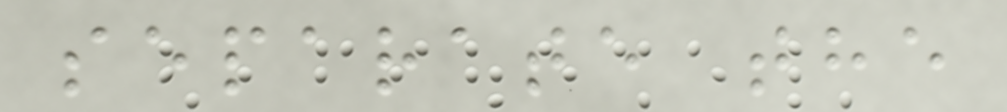separate the
